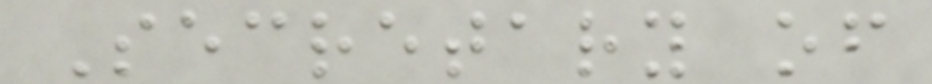Secretary of
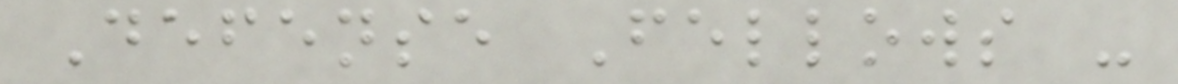Defense Fellows -
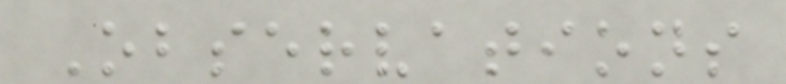Observations
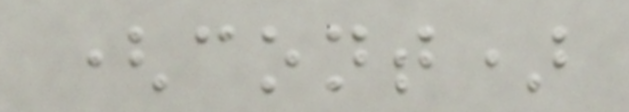(cont)
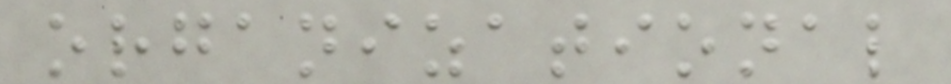organizational
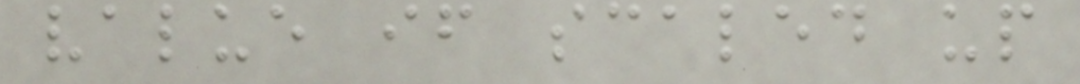value if scaled up
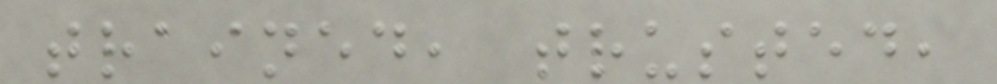trained, trusted,
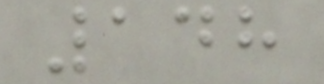148
